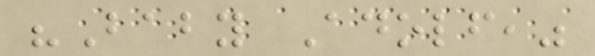"Baby Adolf,"
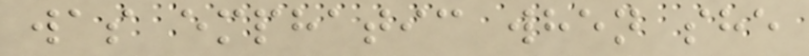was emphatic when she
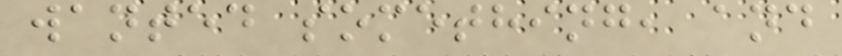wanted something, and
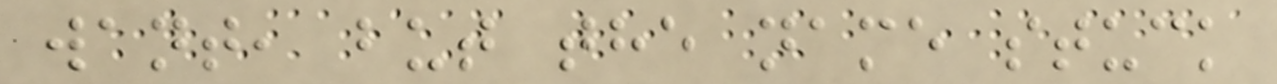want, but the name stuck
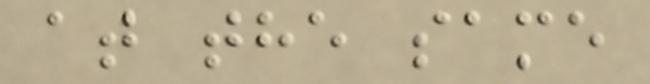at the same
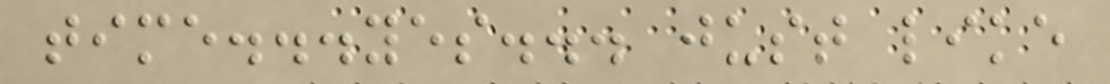time...yes... just like
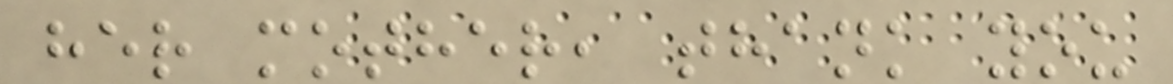her mother, thank you
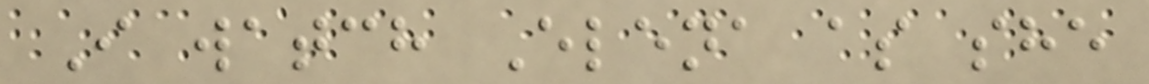I watch Elena as she
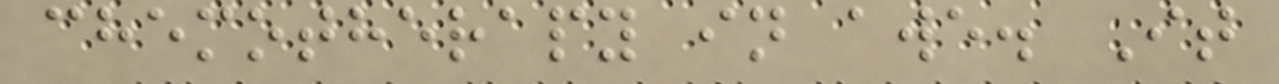chemotherapy in awe. It
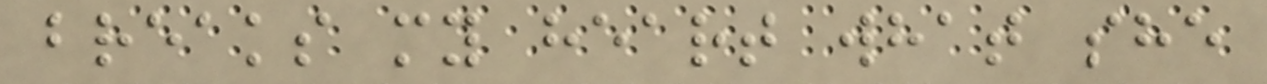breaks my heart what she
